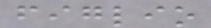figlio
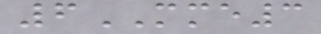6MME3
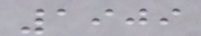1909
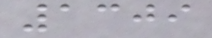1309
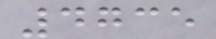4735
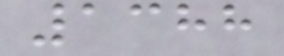1388
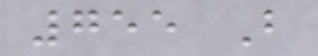755 B
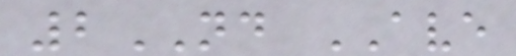2ND AVE
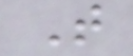T
